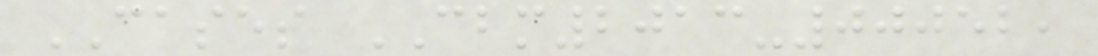CASES CBM2013-00052,
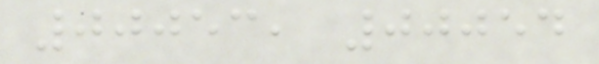00053, 00054
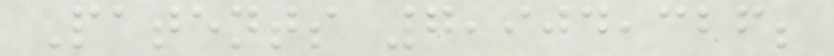Patents 7,904,326;
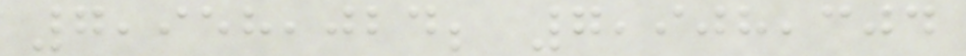7,958,024; 7,908,304
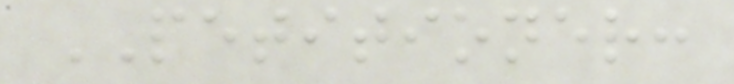PETITIONER:
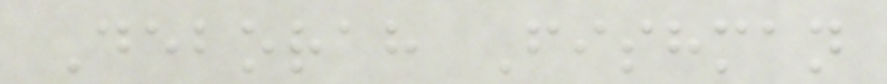Deborah Fishman
